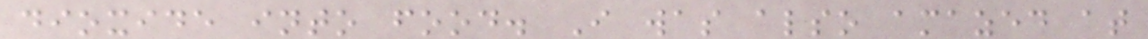dioxide into food. I was also amazed at
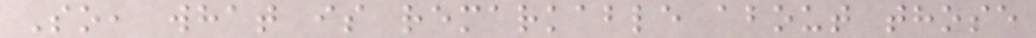So, what is remarkable about those
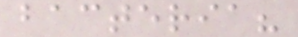bacteria?
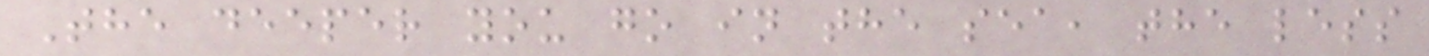The deeper you go in the sea, the less
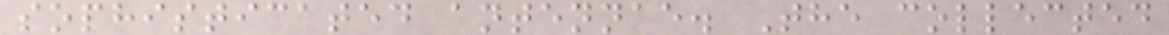sophisticated antennae. The collected
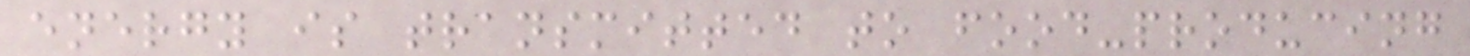energy is transmitted to food-producing
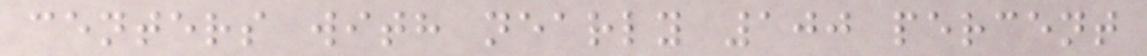centers with nearly 100 percent
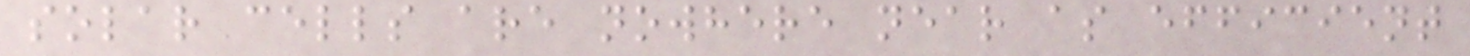solar cells are nowhere near as efficient
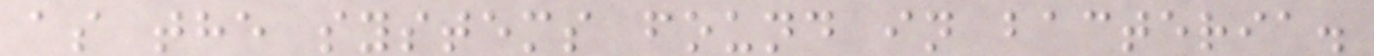as the systems found in bacteria.
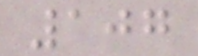107
